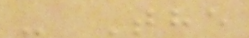- The
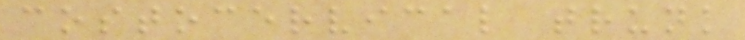costocervical trunk
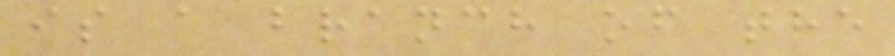is a branch of the
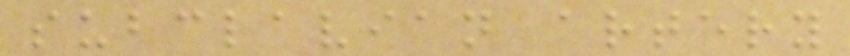subclavian artery
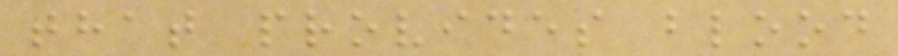that provides blood
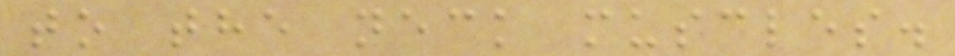to the neck muscles.
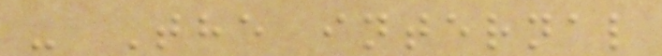- The internal
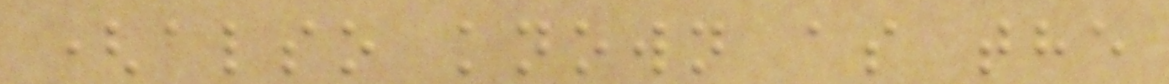(also known as the
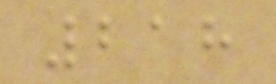218
